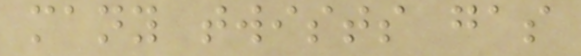many twists gas
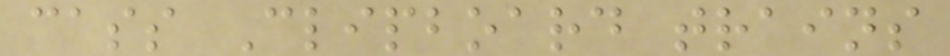cass Clipboard trains
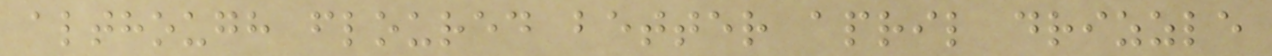although floured better april drizzle
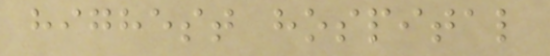highest hospital
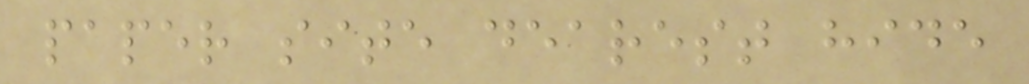paper site dearest hide
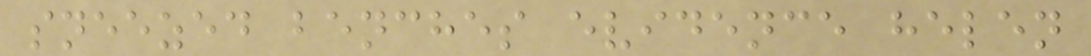sneezed benches evidence helen
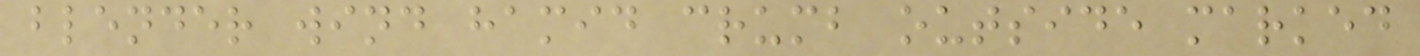blender wind hamid crumb outside marked
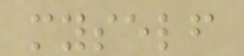myself
